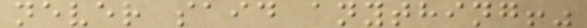never said anything!"
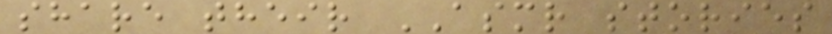share their ASMR stories
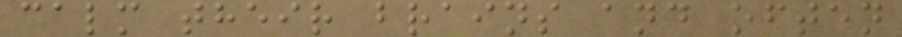calm their brains and often
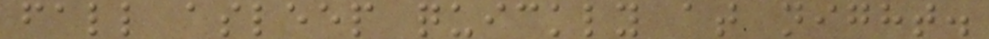fall asleep quickly at night.
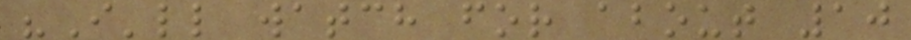"I'll watch for about 10
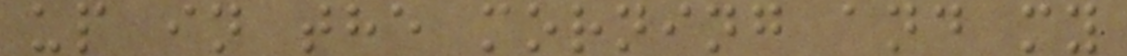up in the morning and my
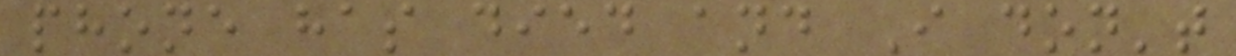phone has died and I don't
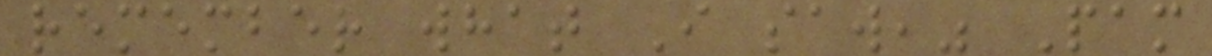remember what I saw," Pam
